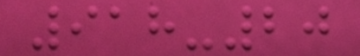918-20
